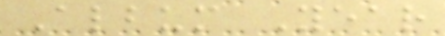Album Year
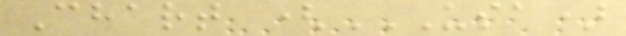Chart (USA)
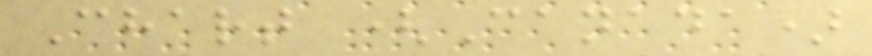Chart (Canada)
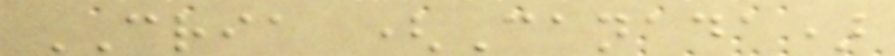CRIA (Canada)
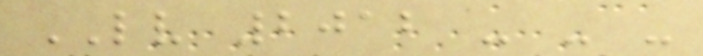LV 2012 - - -
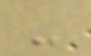-
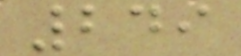249
